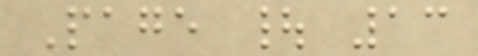Page | 13
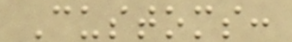Customs:
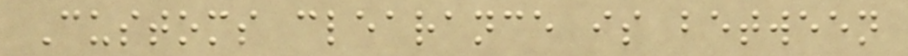Customs clearance is between
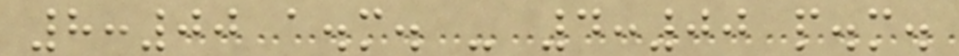8:00 a.m. - 4:00 p.m.
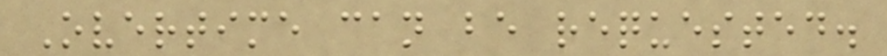Overtime can be requested.
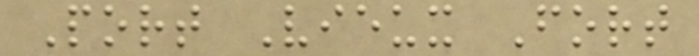Port Vieux Fort
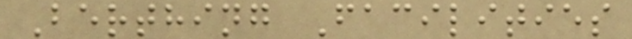Berthing Facilities
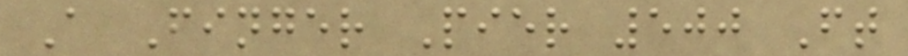A Finger Pier 500 Ft
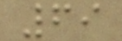69
